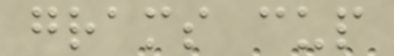grams cup
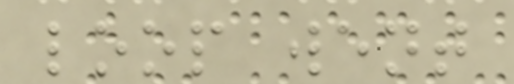loop went
